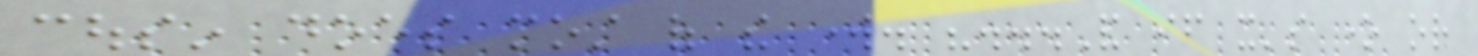cousin does most of the work. "...And if it's one or
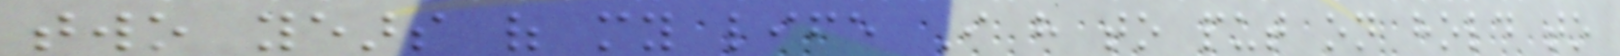two years of my life I have to put on hold to
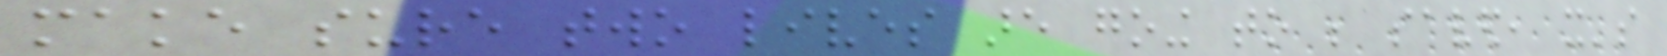make sure two lives are going to be saved, it's
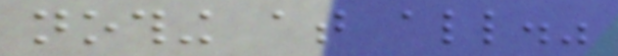nothing at all."
